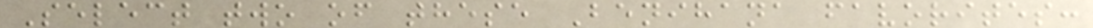Select two of these Benihana favorites:
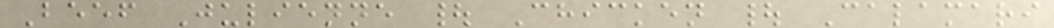Beef Julienne | Chicken | Calamari
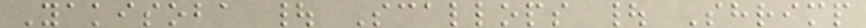Yakisoba | Scallops | Shrimp
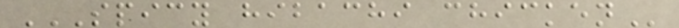SPICY HIBACHI CHICKEN
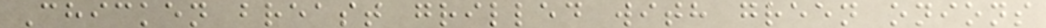Chicken breast grilled with green onions
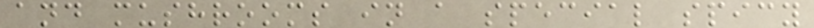and mushrooms in a special spicy
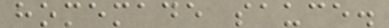homemade sauce.
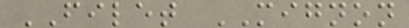FILET MIGNON
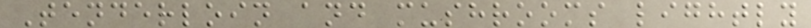Tenderloin and mushrooms lightly
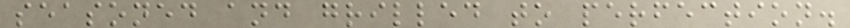seasoned and grilled to perfection.
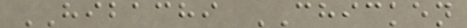HIBACHI CHICKEN
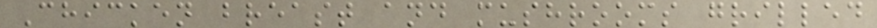Chicken breast and mushrooms grilled
